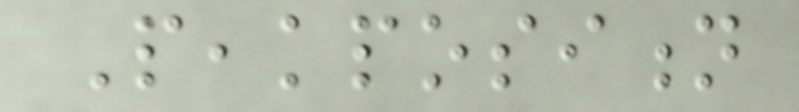Peakposition
